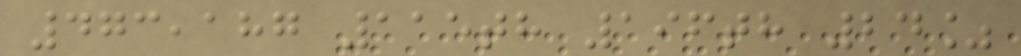473,187 115th 196th 24%
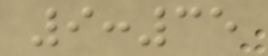9:35
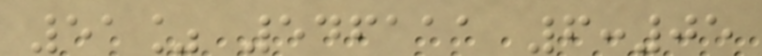51% 546111 6:05
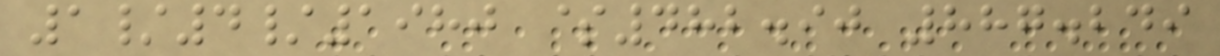1/4/1980 $482.90 887.249
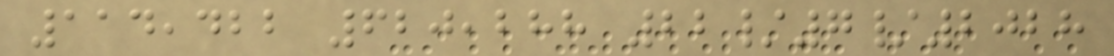114,422 620,288 22/7/2028
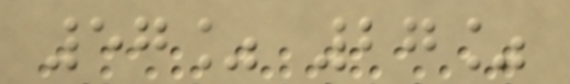57% 27%
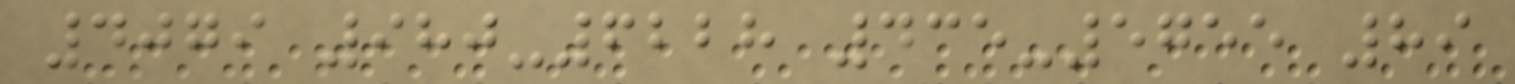4079 980-6228 435-5755 89
